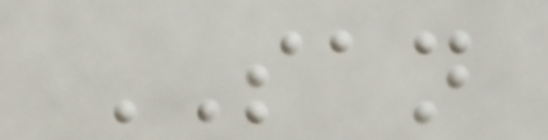SAN
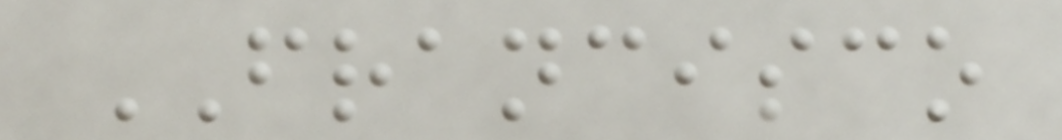FRANCISCO
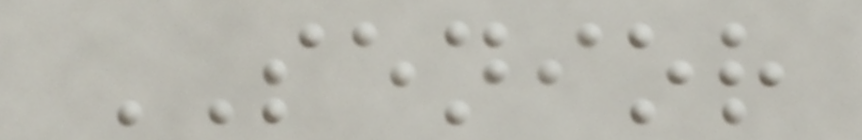SENIOR
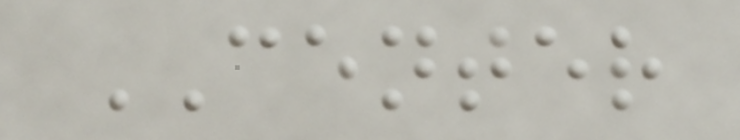CENTER
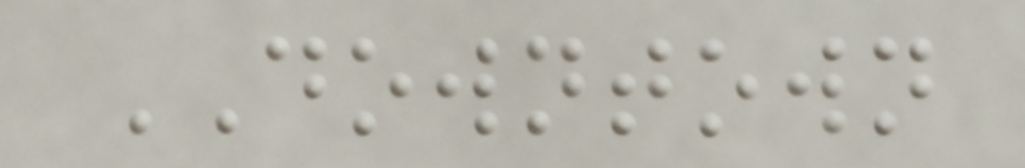DOWNTOWN
